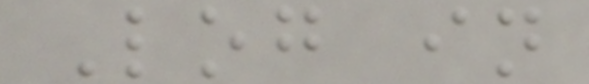Log in
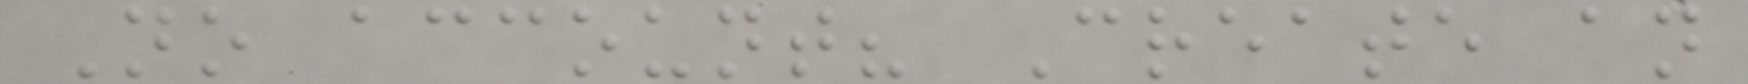No account? Create an
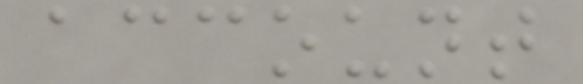account
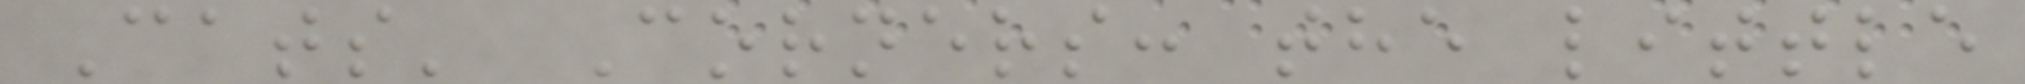Cats' Corners: the little
